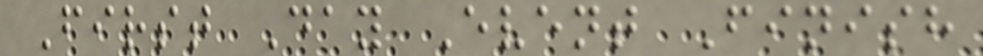First Day Event Finish
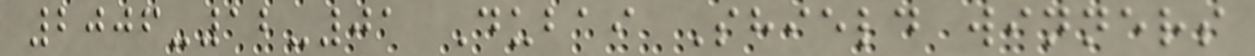2006-12-01 Dubai Shield winners
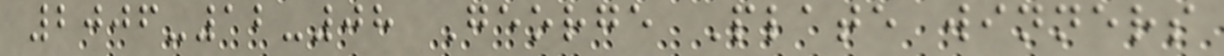2006-12-08 George Plate winners
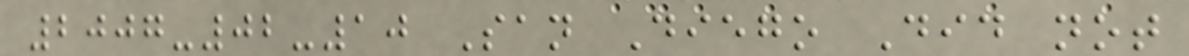2007-02-10 San Diego Did not
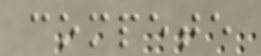compete
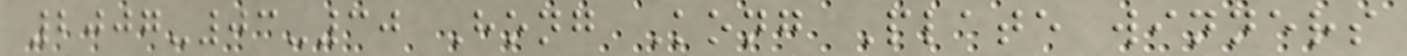2007-03-30 Hong Kong Plate winners
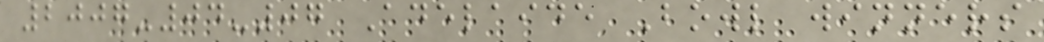2007-04-07 Adelaide Bowl winners
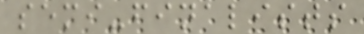semi-finalists
